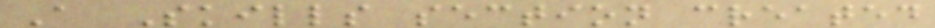A Skills section created
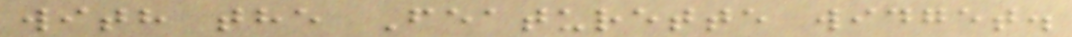with the Featurette widget.
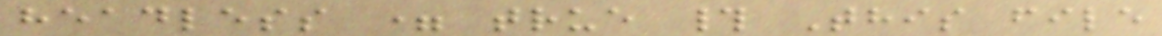headless = true # This file
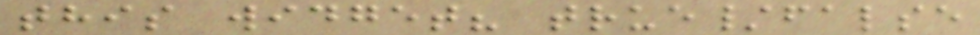this widget? true/false
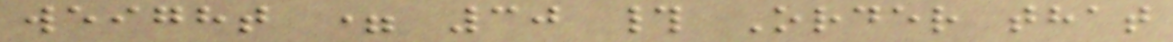weight = 30 # Order that
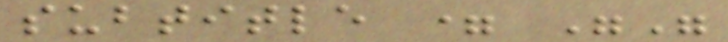subtitle = ""
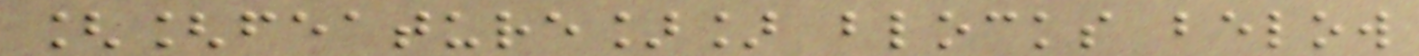[[feature]] blocks below
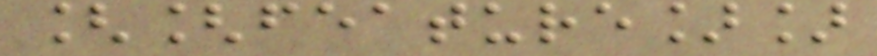[[feature]]
